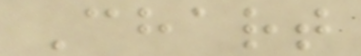Chart
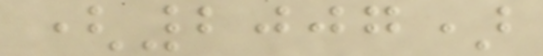(2007)
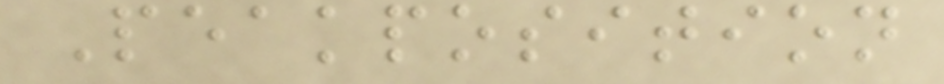Peakposition
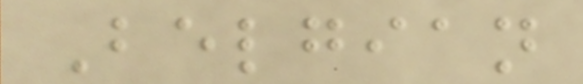Belgian
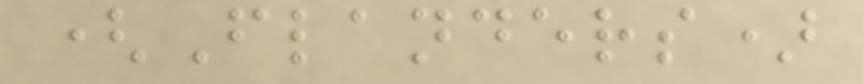(Flanders)
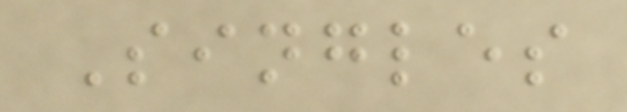Singles
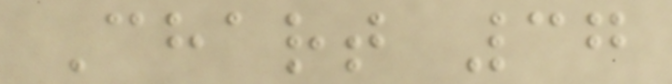Chart 37
